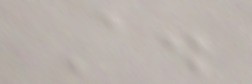A.
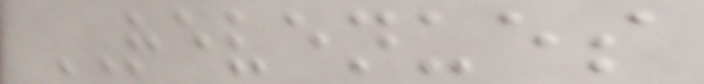REVENUES
